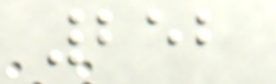252
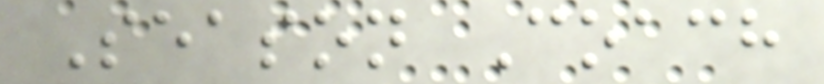Season Coach
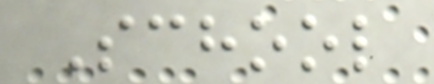School
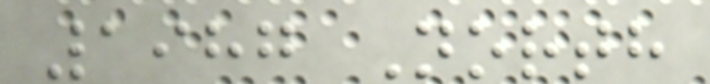1987 North
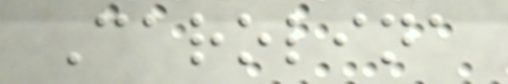Carolina
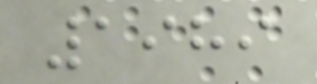1989
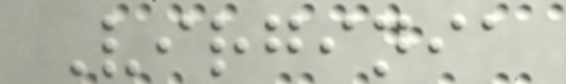Virginia
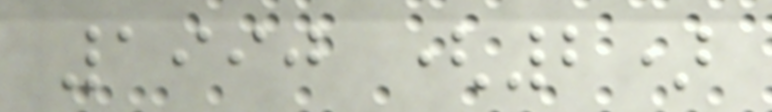1990 (2)
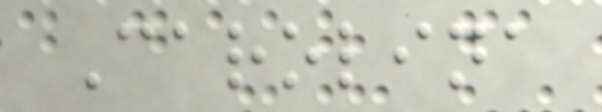Carolina
